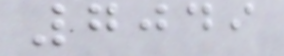7049
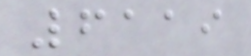6119
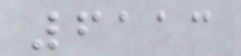6113
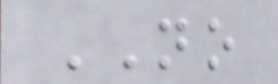NO
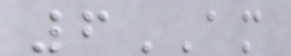6AM
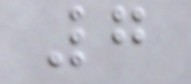7
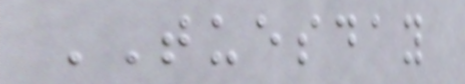TUESDAY
